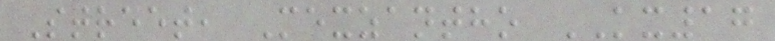Street, Mexzantho KX17
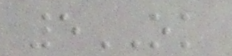5OK
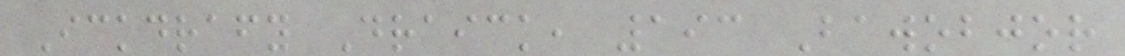Ickdrafy Draick, 193 Bawobjor
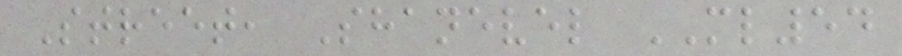Street, Shanevel ML54
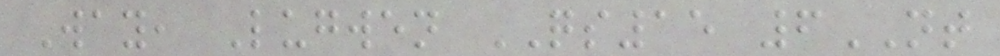Way, Lugwen QS15 6NT
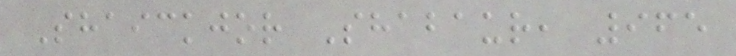Shaickjor Shabaur, 965
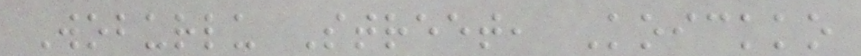Woburlu Street, Koickko
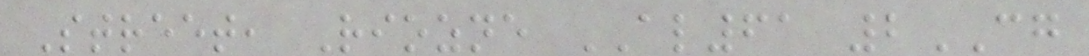Street, Riozne AL61 2CG
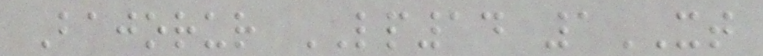Bajorur LP14 1XT
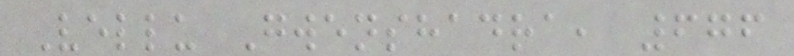Vellu Gwenshadra, 676
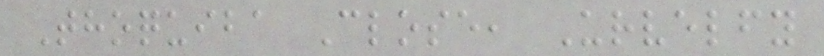Thoquiba Close, Urvelfy
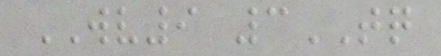WV9 3TQ
